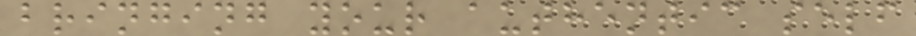bringing your authentic self
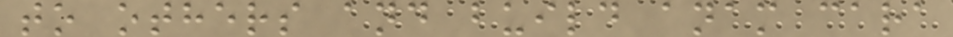to others and build anam cara
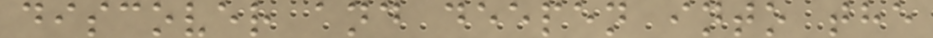discover and deepen into the
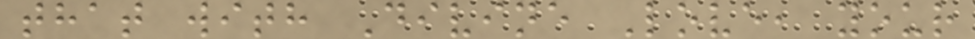that with Divine Love, your
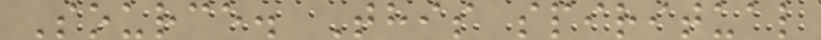Source. This spiritual
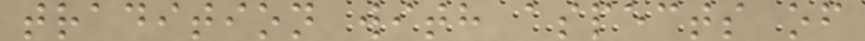tradition with aspects of
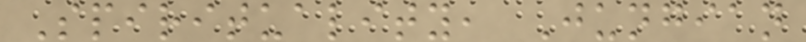Spirituality, Jungian
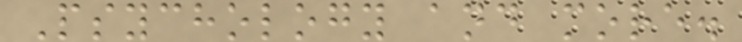Psychology and more.
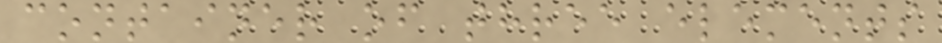container of three elements
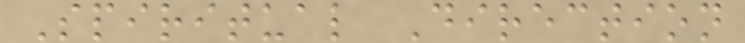Spiritual Direction
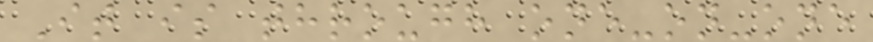It is through one-on-one
